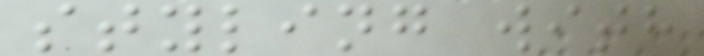styling with
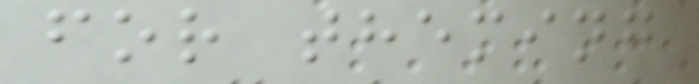for theming
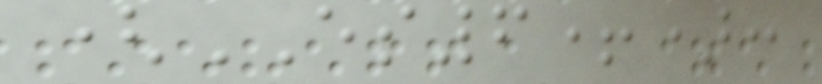(ES6+):
